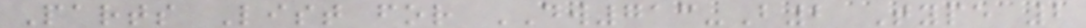Parts List for DW713-B2 Type 2
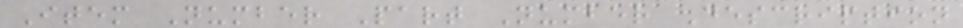Item Number Part Number Description
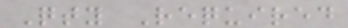Qty Required
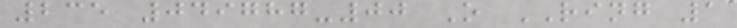235 049787-00 O RING 1
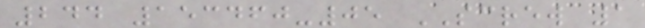244 153460-05 SCREW 1
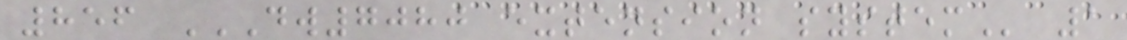856 DW7080 EXTENSION SYSTEM 1
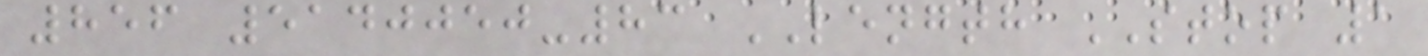856 5140050-83 LENGTH STOP 1
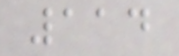114
